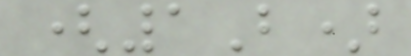(1B)
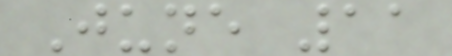June 11
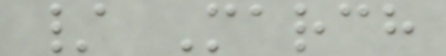/ March
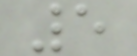5
